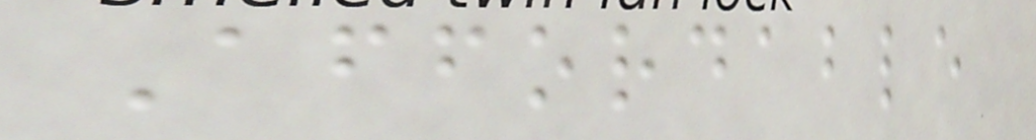Affordable
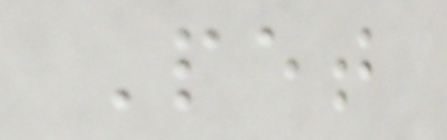Pet
